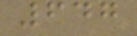647
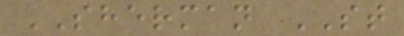SHERMAN ST
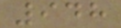948
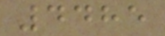4485
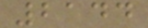2144
